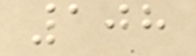108
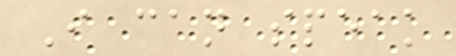I can speak
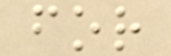for
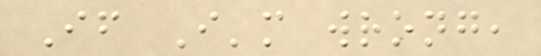If I'm wrong,
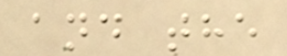and the
